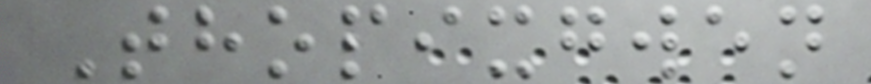Thopixgwen
